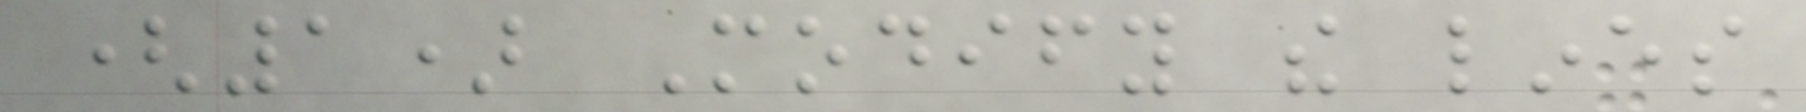(1) Modify the lines
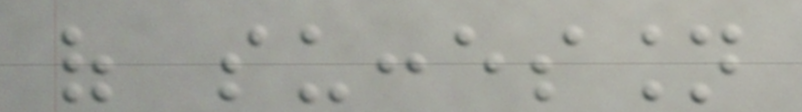of succession
